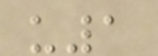u1
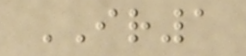IR1
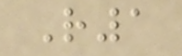R1
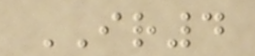IR4
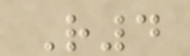R4
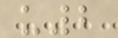u2
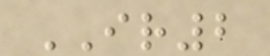IR2
